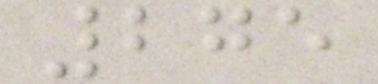275
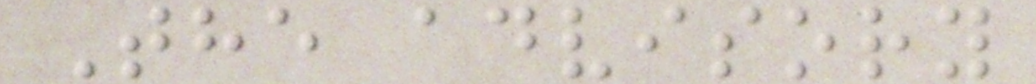The advisory
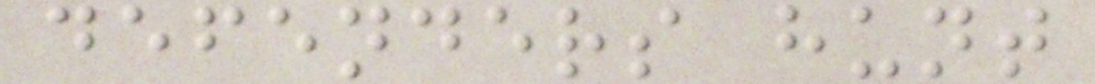defenders hunt
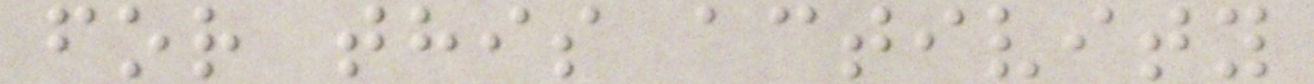for this activity
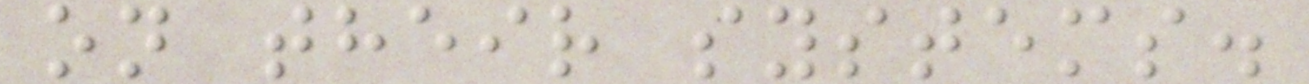on their systems.
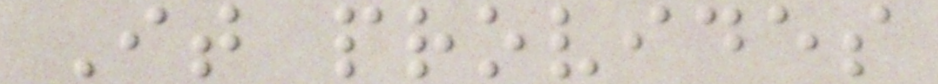It provides
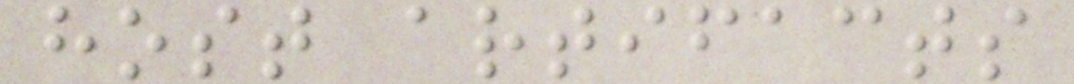host artifacts
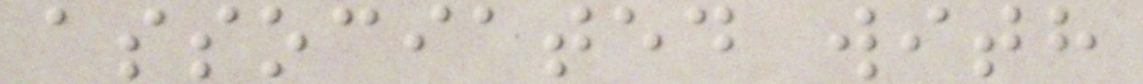associated with
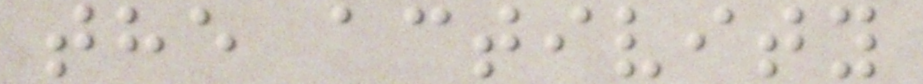the activity
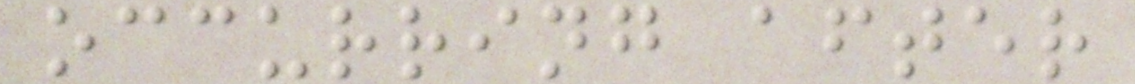occurring after
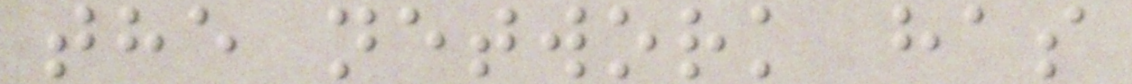the network has
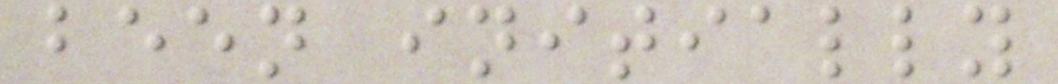been initially
